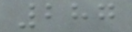287
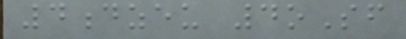4dzeu 4oSf
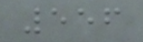556
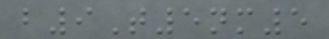b9T5nm5
